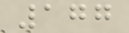177
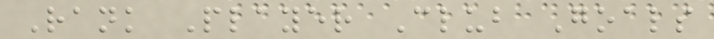Rank Player Club Goals
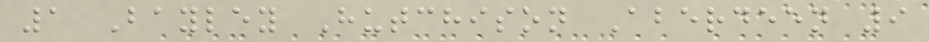1 Bayley Hutchison Aberdeen 9
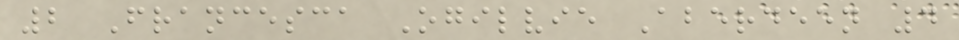2 Francesca Ogilvie Aberdeen 4
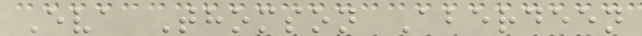Eva Thomson Aberdeen
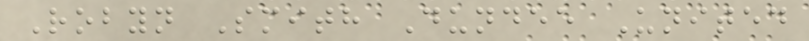Robyn Smith Dundee United
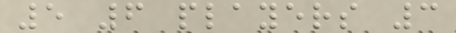5 6 players 3
